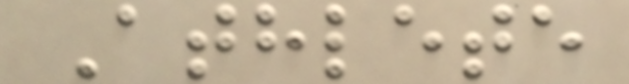Athlete
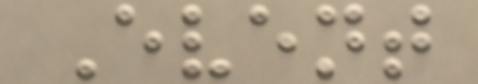Event
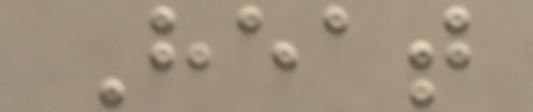Heat
